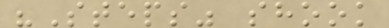"Steps" shook
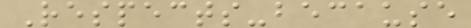Respects-because
